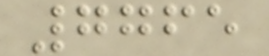7765
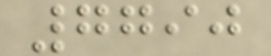7790
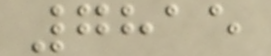7815
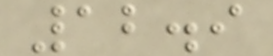12.9
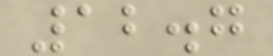12.7
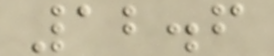12.6
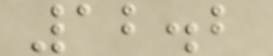12.2
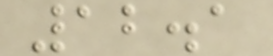12.1
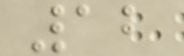12
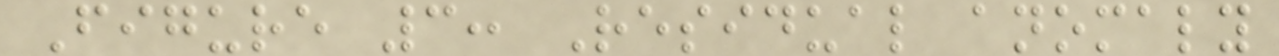Figure 3: Residual anomaly
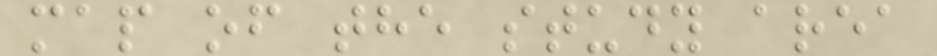map of the study area
